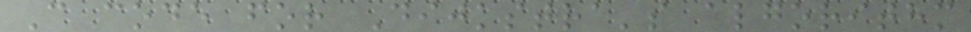C code for Dijkstra's algorithm
